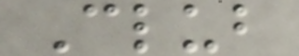Club
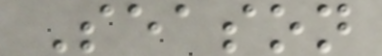Season
